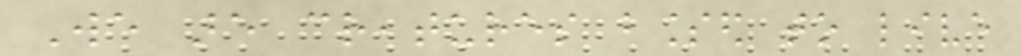We are creatures blessed to live
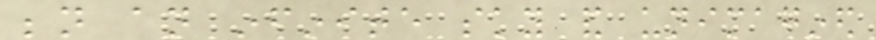beneath an infinite sky and unimagined
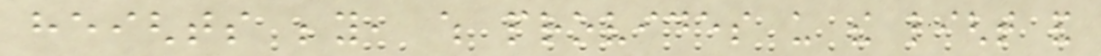heights beyond, which provides us the light and
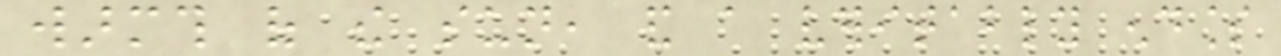warmth of the sun, and a veritably endless
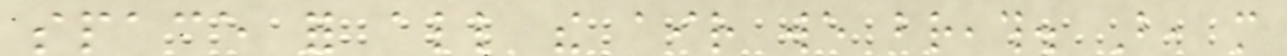space for all the air we breath. But, more
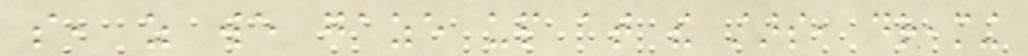so, as we gaze up at the stars, dreaming
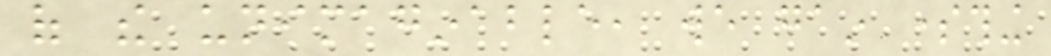of the unimaginable, we gain something
